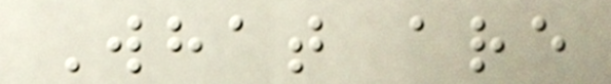What are
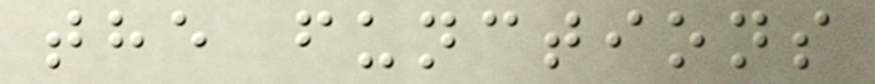the functions
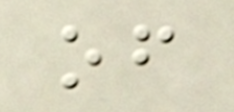of
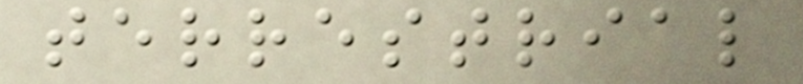terrestrial
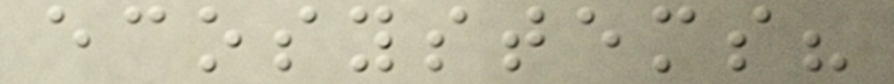ecosystems?
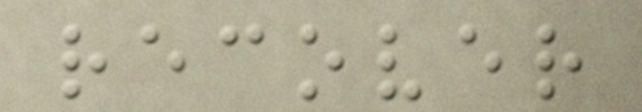recover
